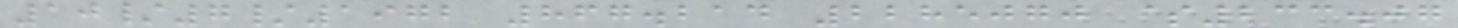10/7/1972 867.214 2285070 $233.07
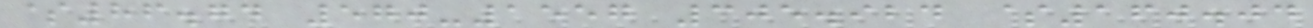$86.74 570-1557 305.924 $160.04
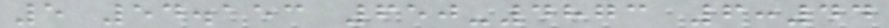5 54.153 650-4873 6:44
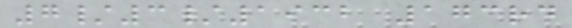7/3/1932 173rd
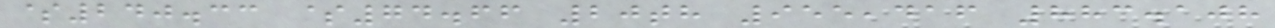$240.33 $74.66 20th 955,416 883.108
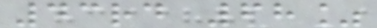43rd 68%
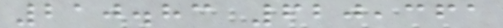210.83 620,361
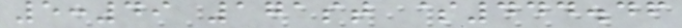5:49 171st $444.46
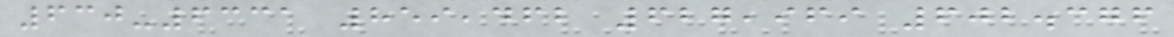630-6331 859,462 627,969 602.376
